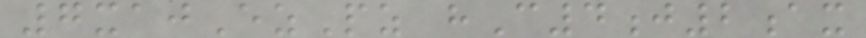7xajEzPz hC4j2ax
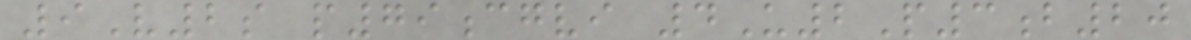9V2s p79cgvi 4U2P3b20
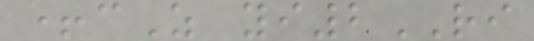+cZ yi2RI
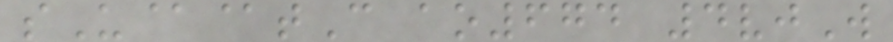sU@@tC ao674 4vjW
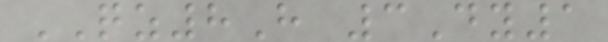QZ8H 3Dy1
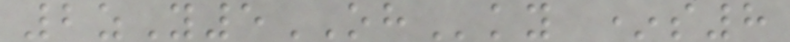2zY5OHky *s8
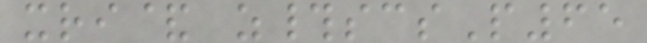xri& z#scsP65
